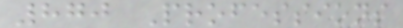870 Professions
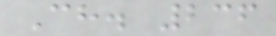Ch. 236
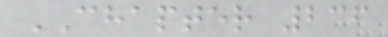CHAPTER 236
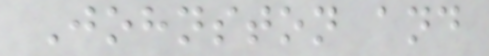Johnston and
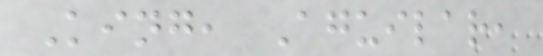King, Aguilar,
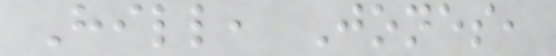Hill, Jones,
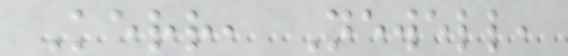Kerr, Newell,
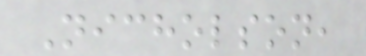Nicholson,
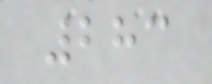283
